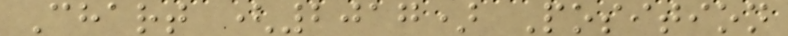Chart (2017) Position
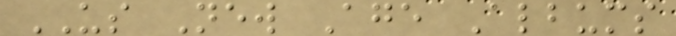US New Age Albums
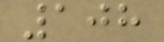108
